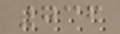736
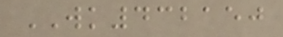WK432150
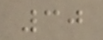30
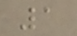1
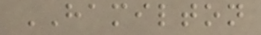HAMILTON
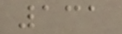131
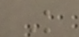K
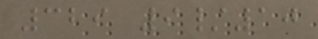329 9/10
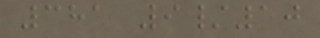381 9/10
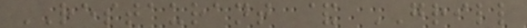RESTAURANT & GRILL
